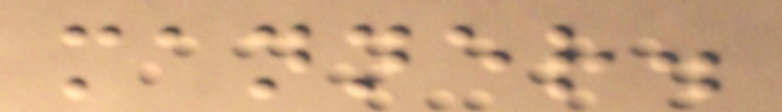manner.
